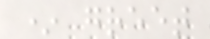* greet
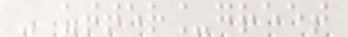- utter_greet
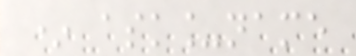* ask_name
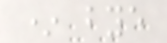* bye
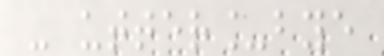- utter_bye
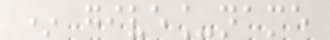* give_name
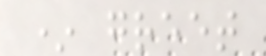* greet
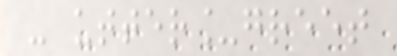- utter_greet
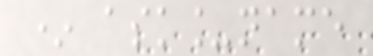* ask_name
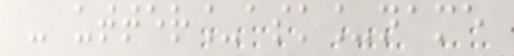- utter_ask_name
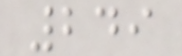249
